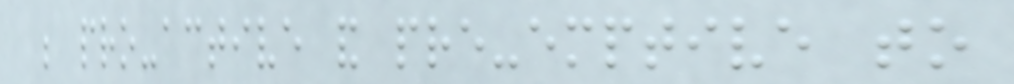be pro-active and pre-emptive to
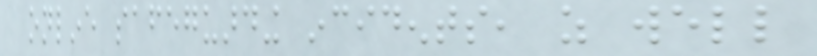online safeguarding incidents, as well
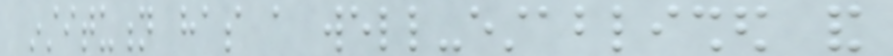institution has a well-established and
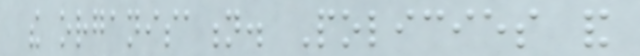the organisation. Policies and
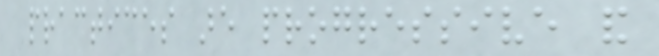practices are progressive and
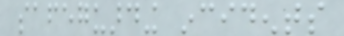safeguarding incidents
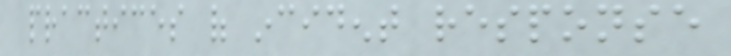practices of incident response
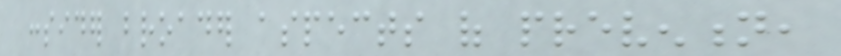consider broader aspects of prevention,
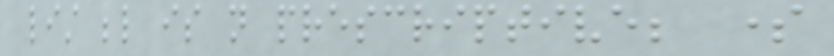list below is not prescriptive; some
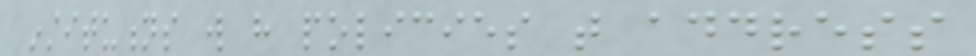institutions will have policies that address
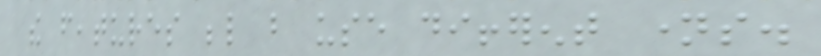the features below but use different names.
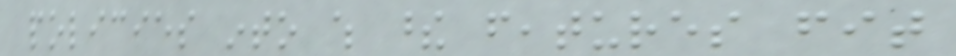policies into which these features fit
